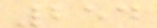254
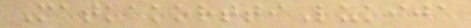MatkakorttiLukija
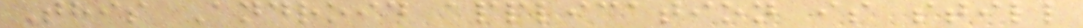This Android application is still
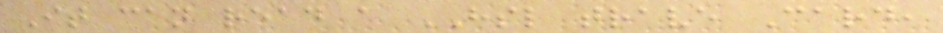It can read a HSL trave Card,
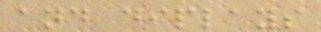and diplays
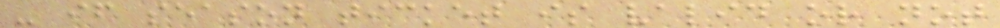- if season ticket is valid or not
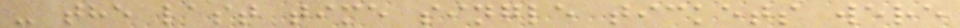- the last time single tickets were
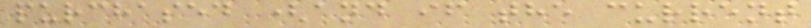purchased (and if the current
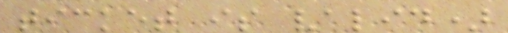ticket is valid)
